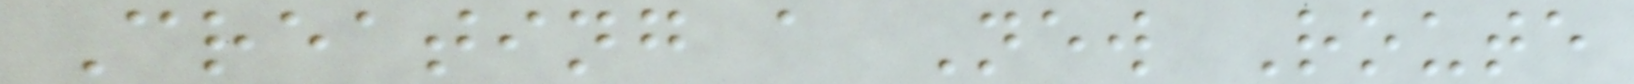Creating a New Route
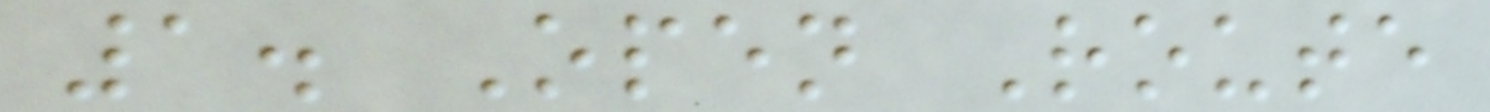1. Open Route
